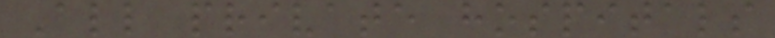All private hospitals
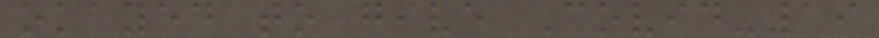okayed to give Covid-19
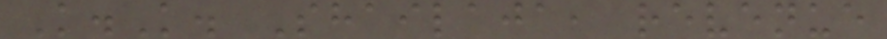K.K. Shailaja, revenue
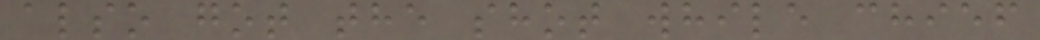also got the shot while chief
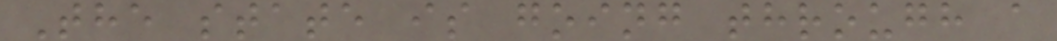The state is going through a
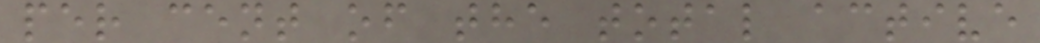per cent of the total active
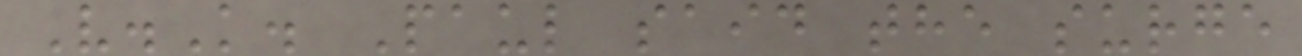V.K. Paul said the surge
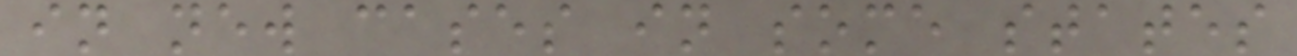in new cases in some states
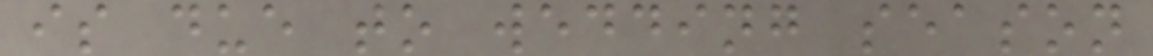is due to wedding season
